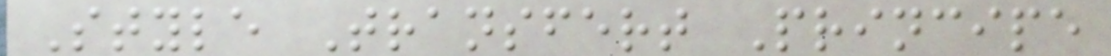Style Transfert Principe
